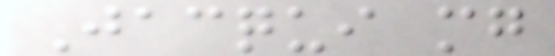Jacqui mg
